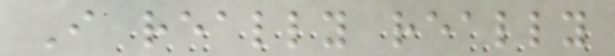I really really
